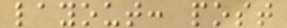layout: post
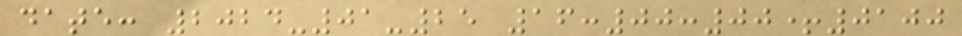date: 2024-01-25 16:00:00+0100
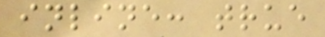inline: true
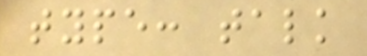type: talk
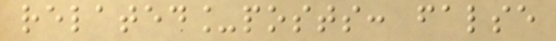related_posts: false
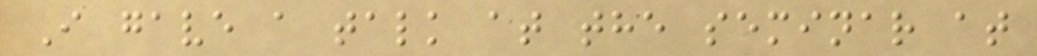I gave a talk at the seminar at
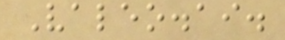Valeo.ai.
